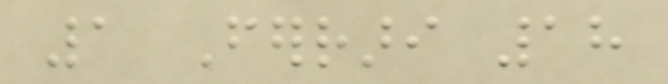1 Ferrari 18
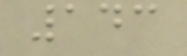143
